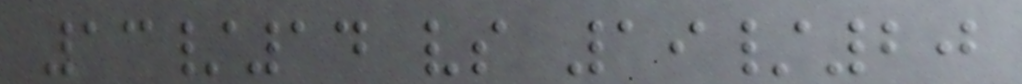13/14 vs 19/20
